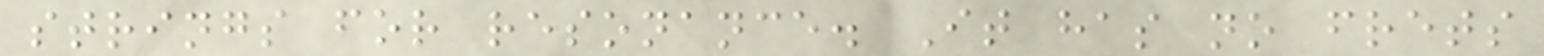strings for resonance. It has no frets
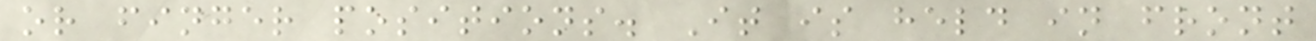or finger positions. It is held in front
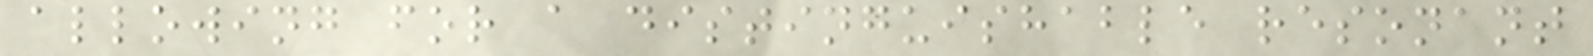allowing for a distinguishable resonant
